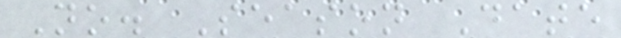No. Season Date
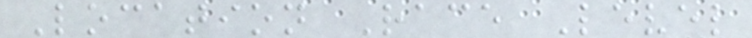Location Race Level
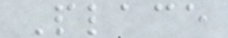Place
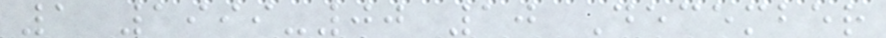1 1999-00 10 December
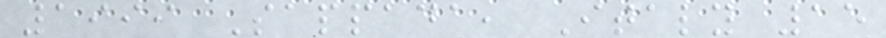1999 Sappada, Italy 15
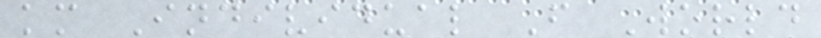km Individual F World
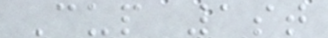Cup 1st
